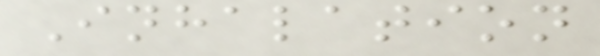Inhalation
